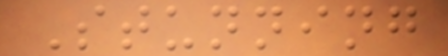Stunning
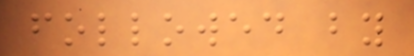followed by
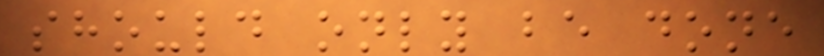should only be done
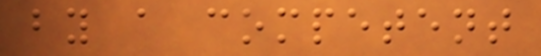by a competent
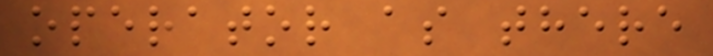operator as there
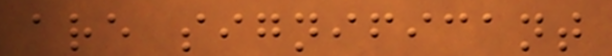are significant
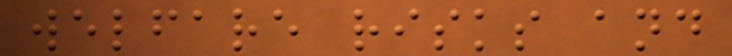welfare risks and
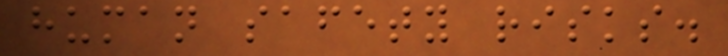human safety risks.
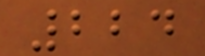224
